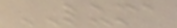LUMA
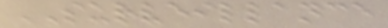SURVEILLANCE
